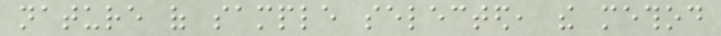nature of sample selected, the method
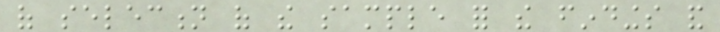of selection of the sample for the findings and
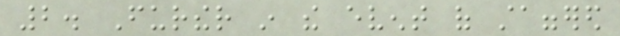2. Further in the event of staggered
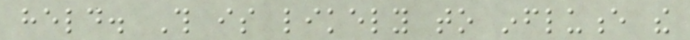held. This is likely to influence the
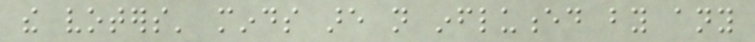the voters' minds are not influenced by any
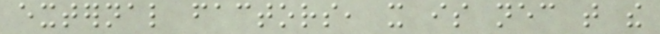external factors, it is necessary that the
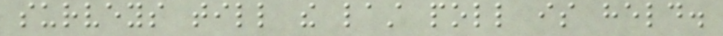surveys till the last poll is held.
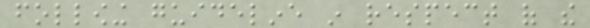following guideline in respect of the
